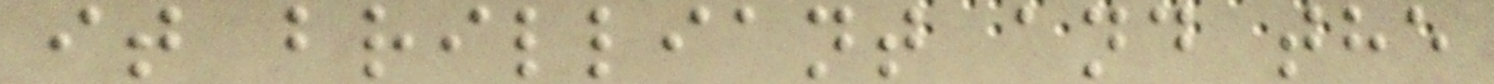it brilliant and the
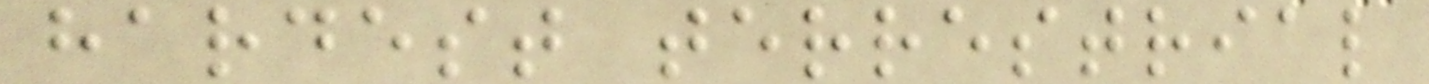hardest terrestrial
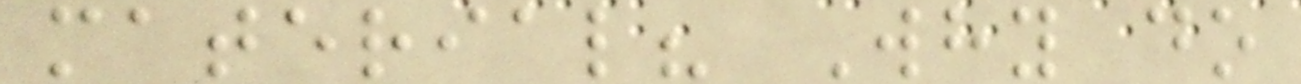material? Why do
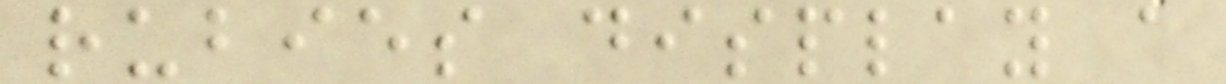rubies display a
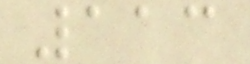113
